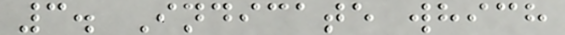3. Indicate which
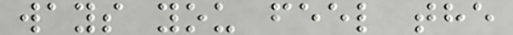ways you feel the
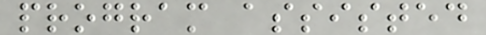program assisted
